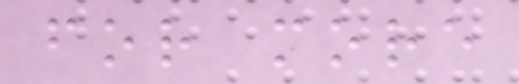for more
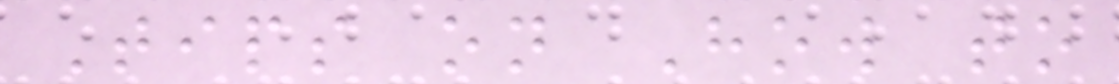Tips on How to
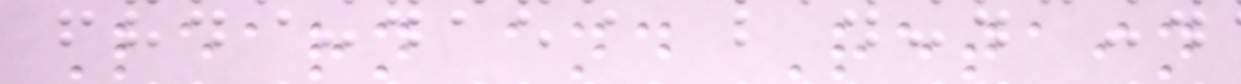Learn and Retain
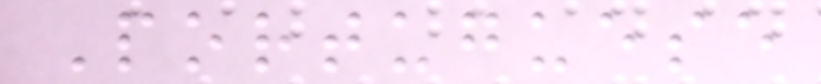Portuguese
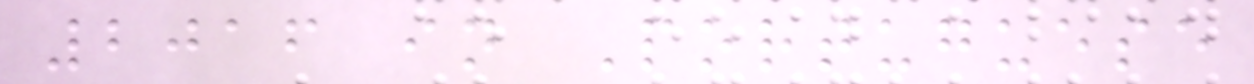2016 in Portuguese
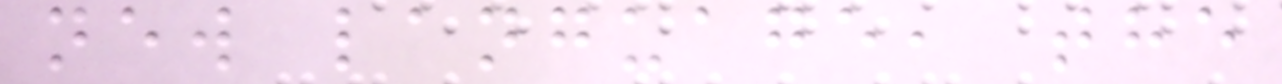new language, the
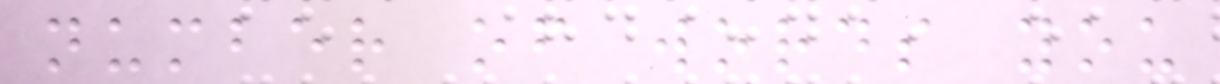number of words you
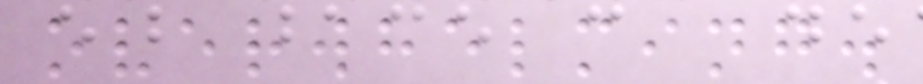overwhelming.
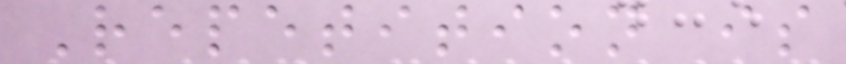Repetition is
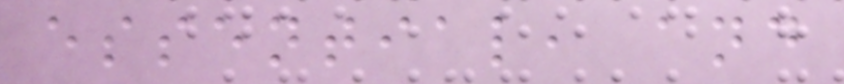essential, and
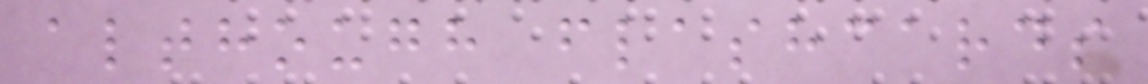although flashcards
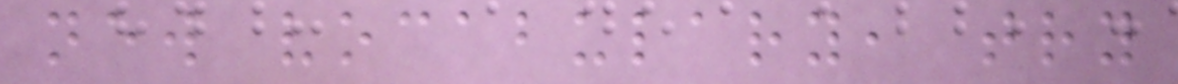new vocabulary, try
